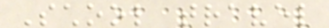School travel
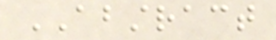ABSTRACT
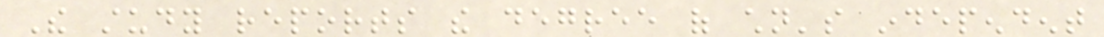The study reports the degree of children's independent
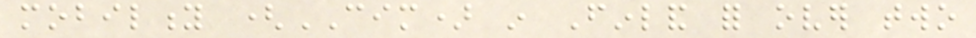mobility (CIM) in Finland for over two
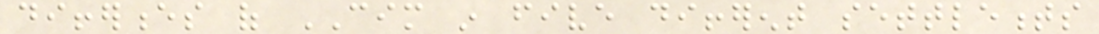differences of CIM in five different settlements
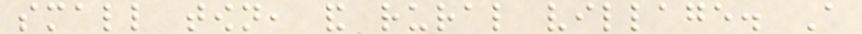small town, and rural village. A
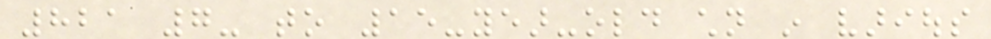821 7- to 15-year-old children in various
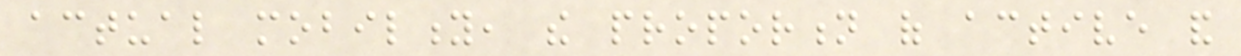actual mobility, the proportion of active and
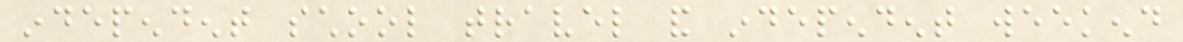independent school travel and independent weekend
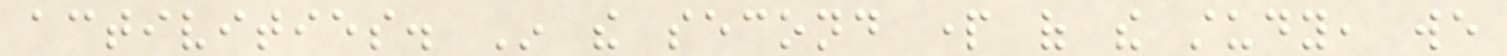activities. In the second part of the study, we
